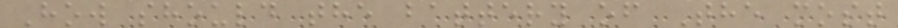How should the battery of The most
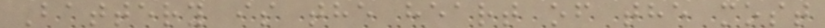Battery is the heart of the most
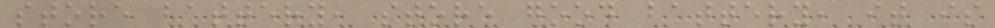store battery, store good battery, it is
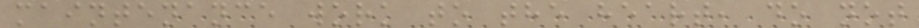maintenance work to the heart, do not
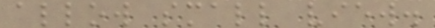allow small view.
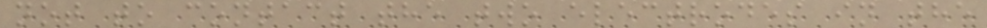not to contact the two electrodes in the
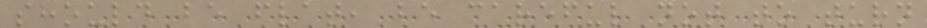should be flat, be careful not to turn
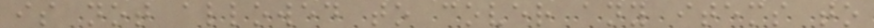is not allowed to cover any items to
